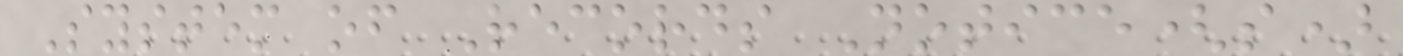System of Records Notice(s)
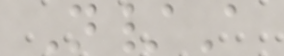N/A
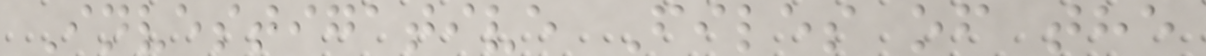Investigative Files of the
